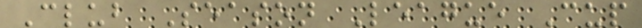Club Season League Cup
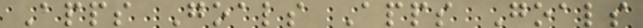Apps Goals Apps Goals
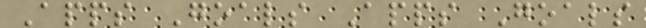Apps Goals Apps Goals
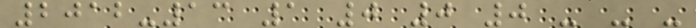2012-13 1 0 0 0 - - -
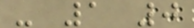- 1 0
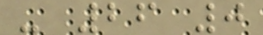- 26 0
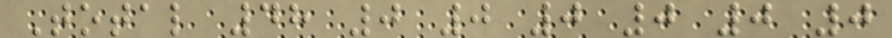Total 48 0 0 0 0 0 0
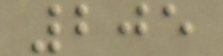205
